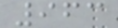963
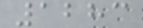1283
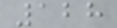128
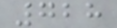728
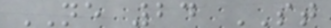NE 24 ST
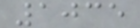1035
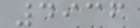4936
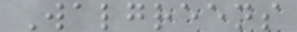Walgreens
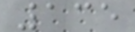135
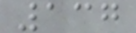137
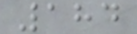184
